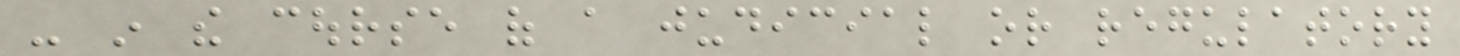- in the course of a judicial or regulatory
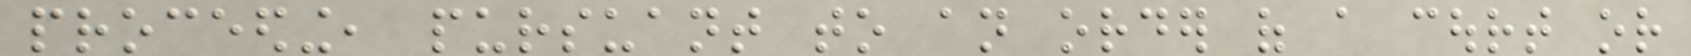proceeding, pursuant to an order of a court or
